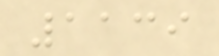1139
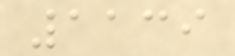1139
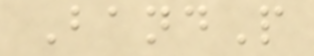BandP
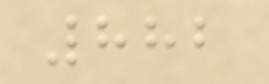882
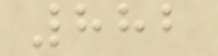882
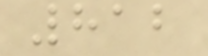812
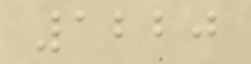1220
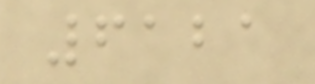6121
